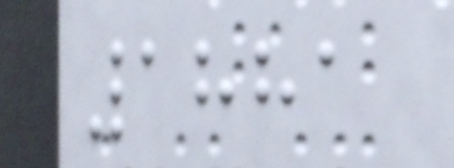1881
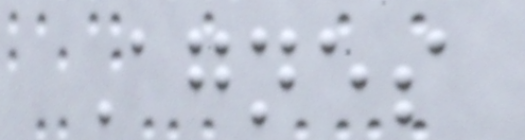Agnes
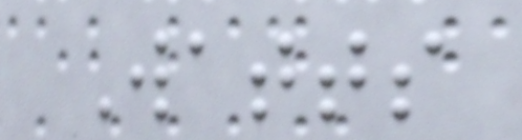Watts
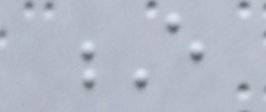E
